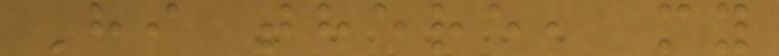Hi there, my
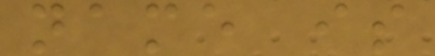name is
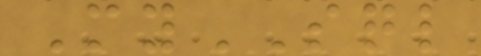MySQL
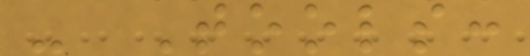- Tools:
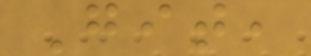Git,
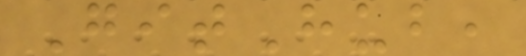GitHub,
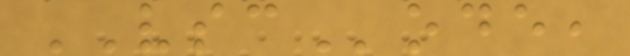VSCode,
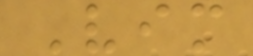Vim
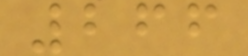266
